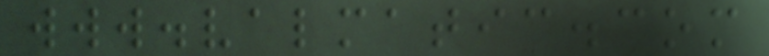www.valmatic.com
